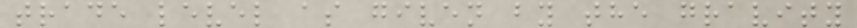trade level as given by the gravity
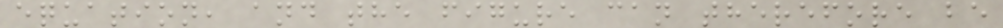equation, and the figure can therefore be
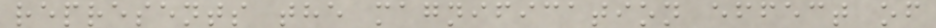represents the magnification effect of
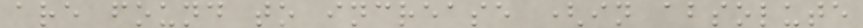are found to increase (in absolute
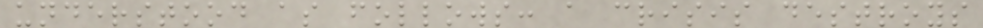understood as follows: a crisis destroys
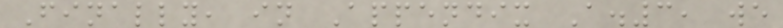Finally, in Appendix A.3, we
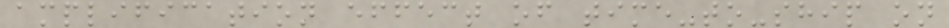amplification effect of time-to-ship on
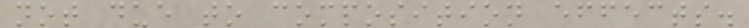not due to composition effects.
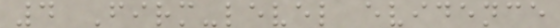4 Firm-level evidence
